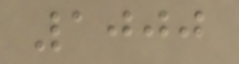1000
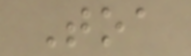Toa
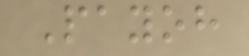Payoh
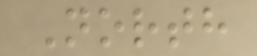North
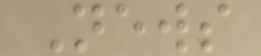News
